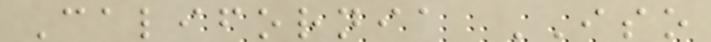California ISO
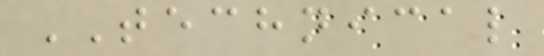TECHNICAL
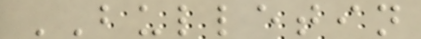BULLETIN
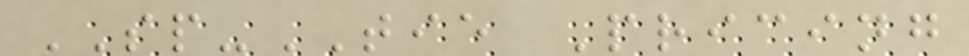SP-TIE Pricing
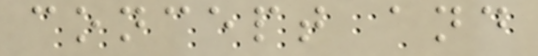concept and
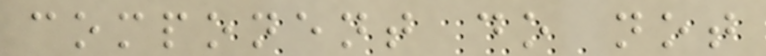component do not
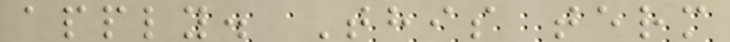apply. This term
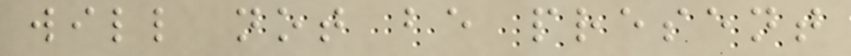will not be present
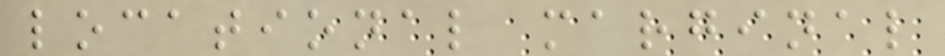locational marginal
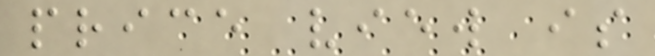price view is
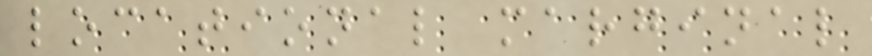locational marginal
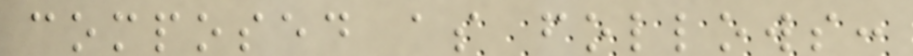composed as follows:
